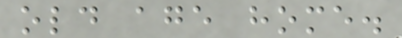old age home.
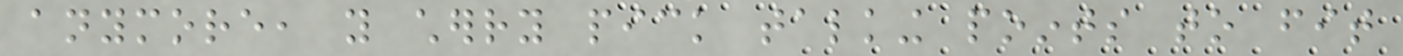anymore, you cherry pick talking points to fit
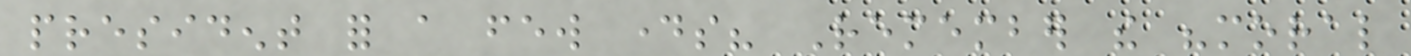president for a few days? Remember the "moral
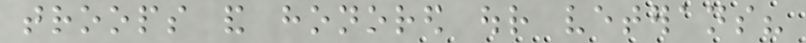troops and honored our veterans?
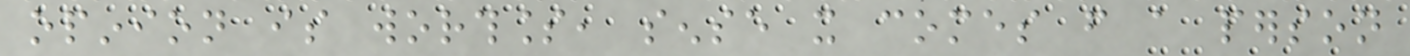opinion is worthless, sense it comes from a person
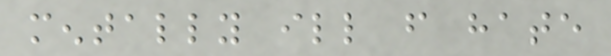mentally ill from hate
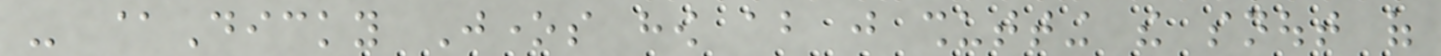- @Dicky Jones how about just shutting the snout of
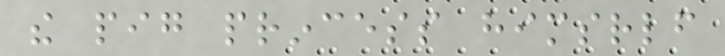the pig princess himsrlf
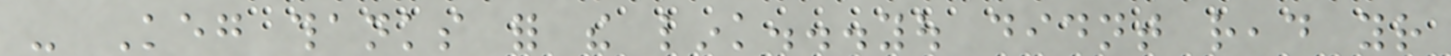- Keg thanks for the link...you didnt read your
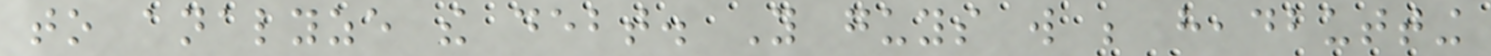to analyze the debt. You guys will be headbutting
